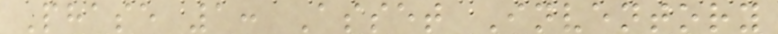Phase 1: Asset Inventory
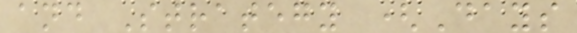and Strategy (Days
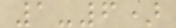1-6)
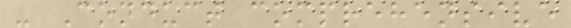- Conduct comprehensive
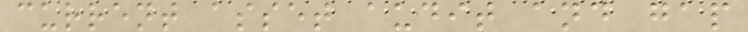current asset audit and gap
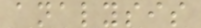analysis
